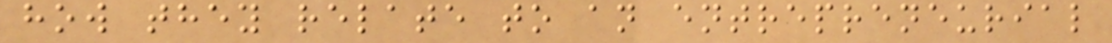how they relate to an entrepreneurial
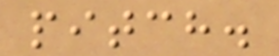pitch.
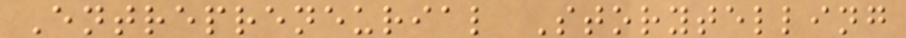Entrepreneurial Storytelling
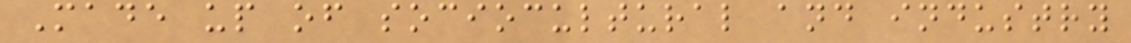Made up of sociocultural and industry
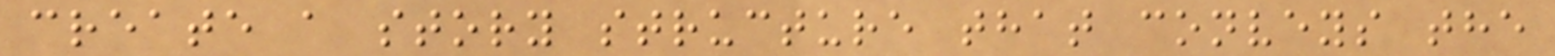create a story structure that conveys the
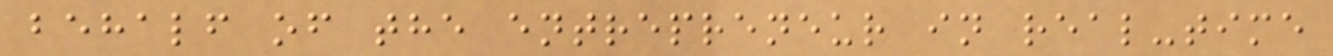behalf of the entrepreneur in real-time
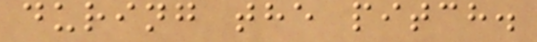during the pitch.
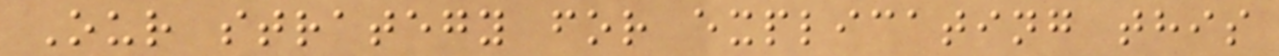Our strategy for explicating this
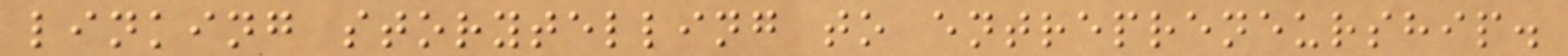linking storytelling to entrepreneurship.
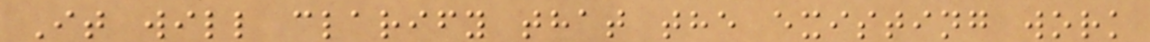It will clarify that the existing work
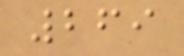269
